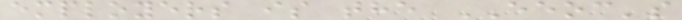employers is the EEOC's
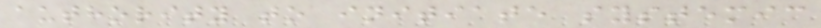authority to initiate systemic
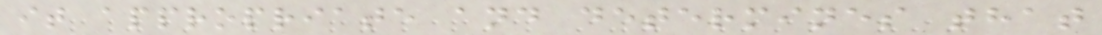it appropriate and determines that
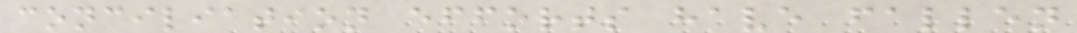conciliation efforts have fallen
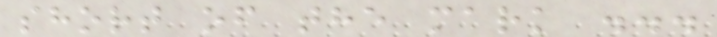short of the mark ...
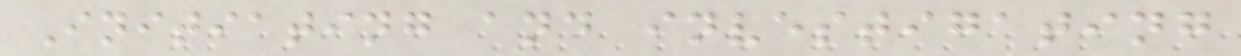Initiating and investigating
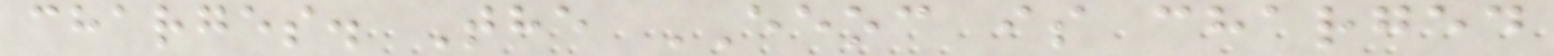charges. The EEOC is charged
